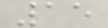15
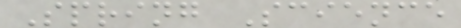Spring Science
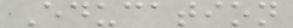Education
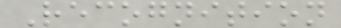Recognition
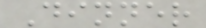Dinner
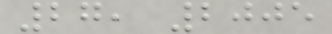27, 2005
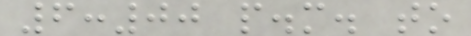6:00 p.m. to
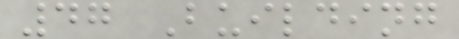47 Building
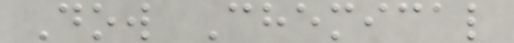Dow Chemical
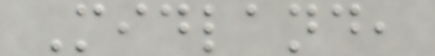Midland,
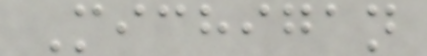Michigan
